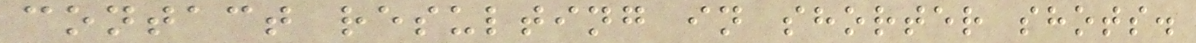contact resulting in shorter shots.
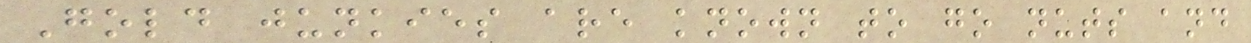Gold junkies are known to go nuts and
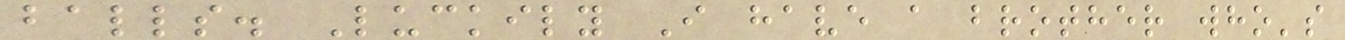balls. Luckily I have a brother who's
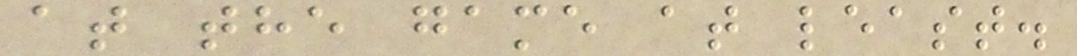at the game at least.
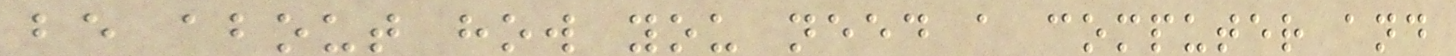be about how you need a computer and
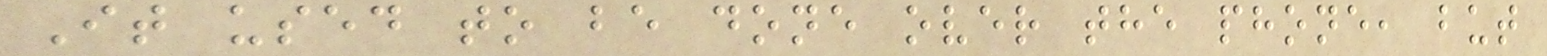It used to be done over the phone, but
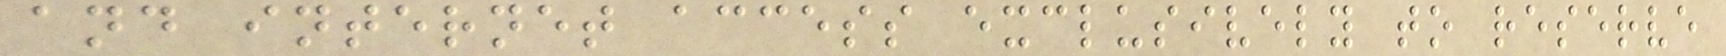and internet access exclusively to reserve
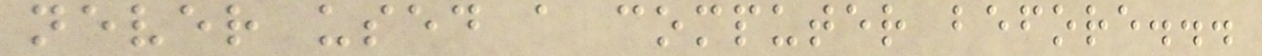never used a computer before...
